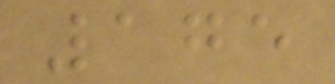175
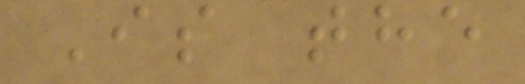Is the
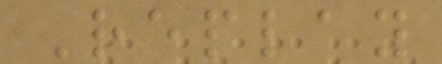Replay
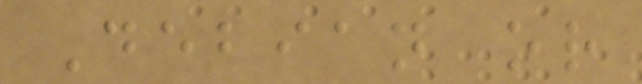Debian or
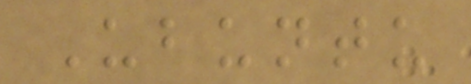Ubuntu
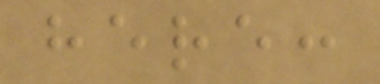here:
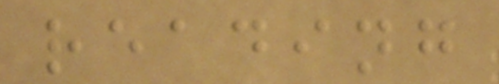reading
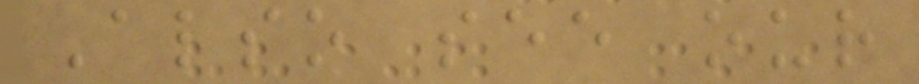Also see our
